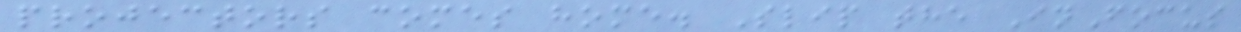projectors comes home. Slip the InFocus
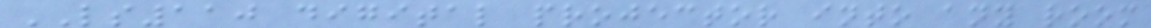LS110 digital projector into any room
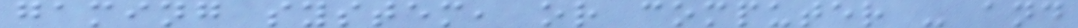gaming system, or computer - and
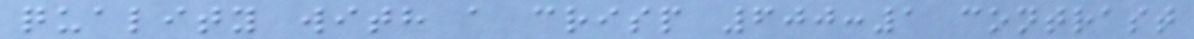quality with a crisp 600:1 contrast
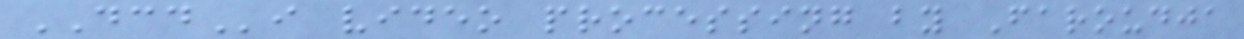DCDi video processing by Faroudja
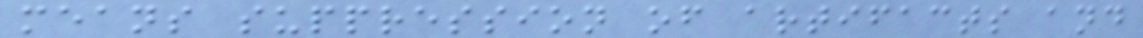means suppression of artifacts and
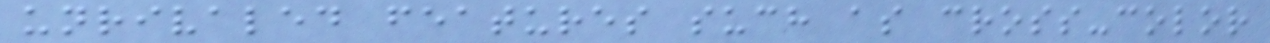unrivaled features such as cross-color
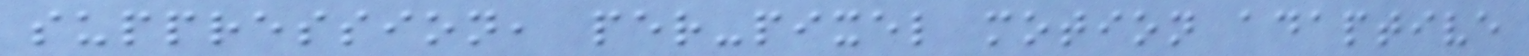suppression, per-pixel motion adaptive
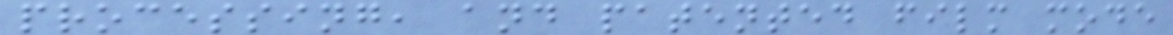processing, and patented film mode
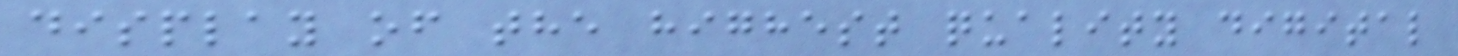display of the highest quality digital
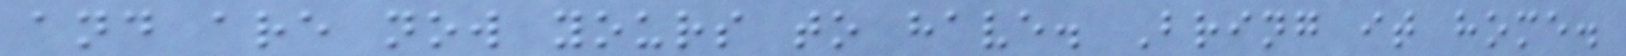and are now yours to have. Bring it home.
